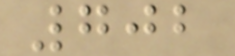702
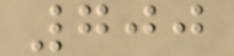700
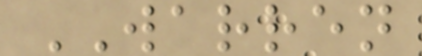WARREN
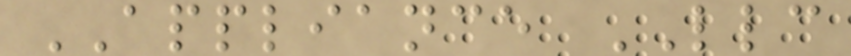APPLIANCE LLC
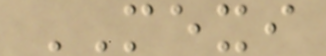MEXI
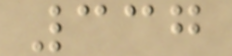337
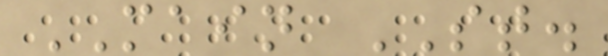MAIN ST.
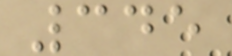345
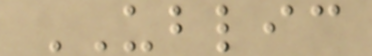UBLIC
